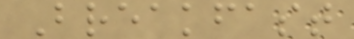Breakfast
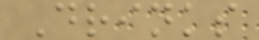Drinks
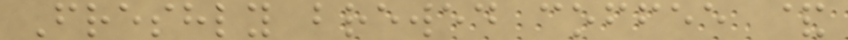Freshly brewed coffee &
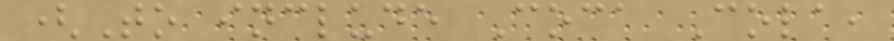(To include Coca Cola,
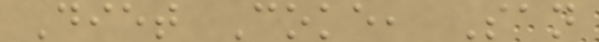Diet Coke, San
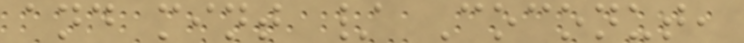and mint / Coconut,
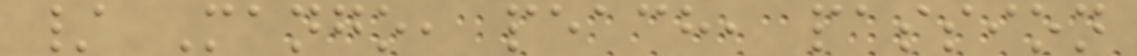/ Mango, peach, passion
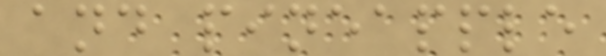and pineapple
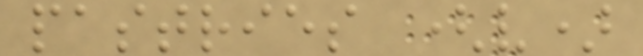pastries (v)
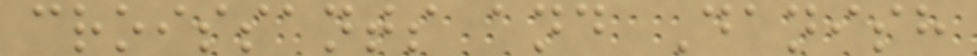croissants and Danish
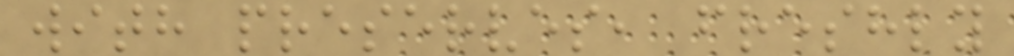with preserves, freshly
